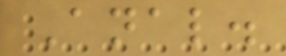Anal.
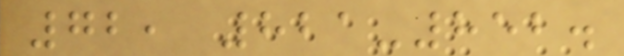72, 821-852.
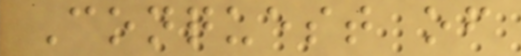Conquest of
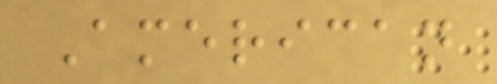American
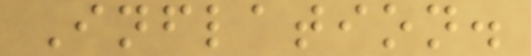Inflation.
